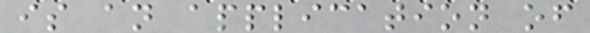is an application of
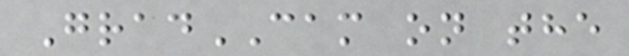GradCAM on the
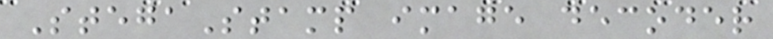StegaStamp image decoder
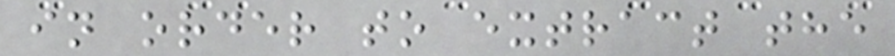in order to extract the
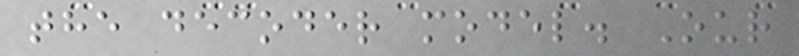the decoder model. Our
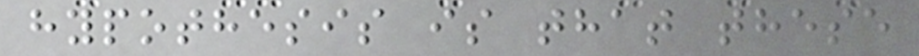hypothesis is that these
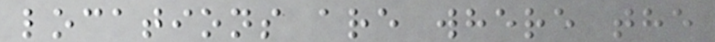locations are where the
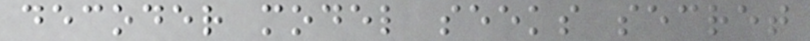decoder model seeks secret
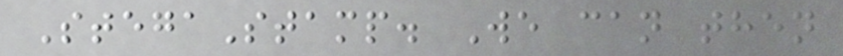StegaStamp. We can then
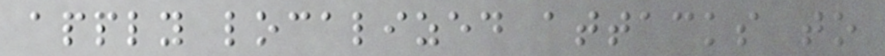apply localized attacks to
